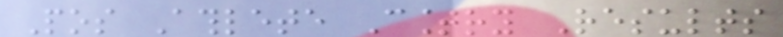Pos Athlete Country Results
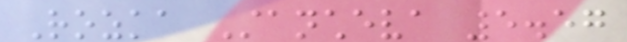Rozka Stancheva 5.57
